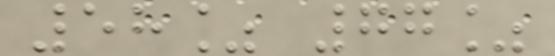58% 77%
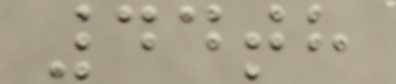44th
